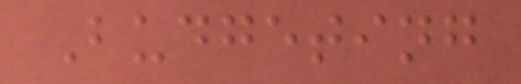Budgeting
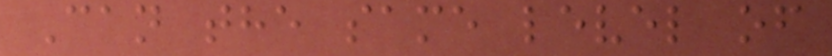Can the same level of
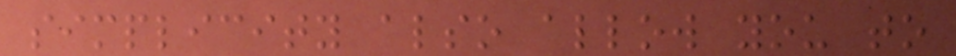simplicity also allow you to
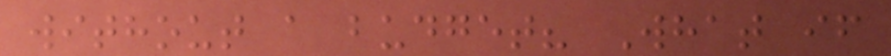without a budget? What if
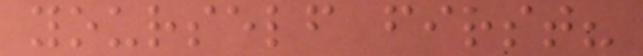yourself first?
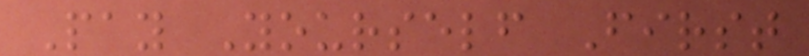Pay Yourself First
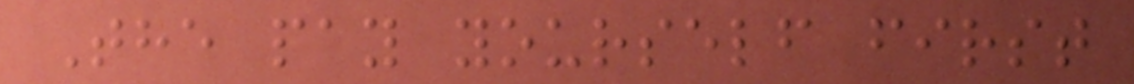The pay yourself first
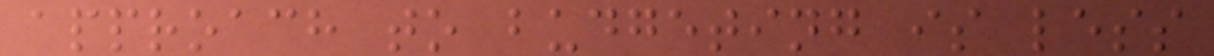approach to budgeting is less
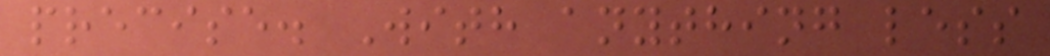precise. With anything less
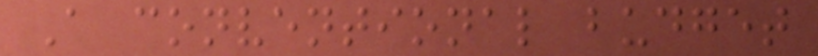A conventional budget
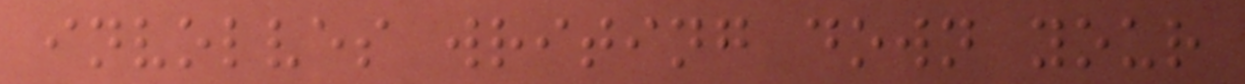involves writing down your
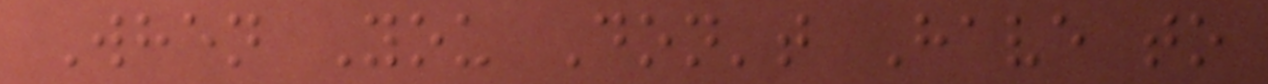When You Don't Have to
